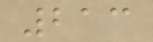213
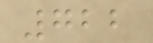722
